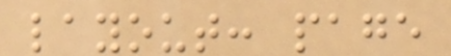layout: page
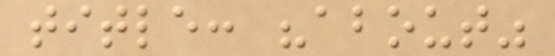title: "about"
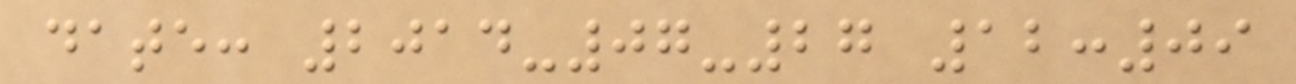date: 2014-07-27 12:09
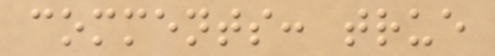comments: true
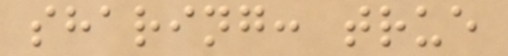sharing: true
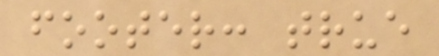footer: true
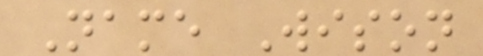Name Wison
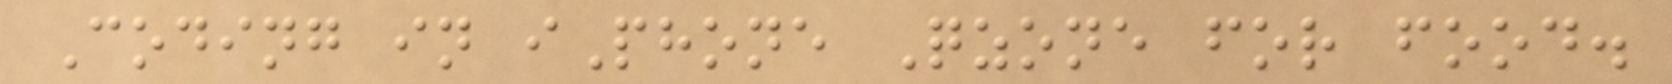Coding in iPhone Qzone for food.
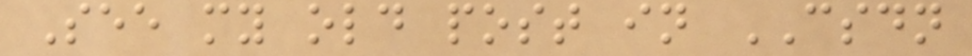See my old post in CSDN
